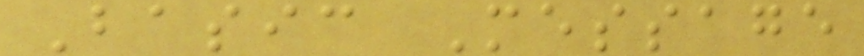Basic Message
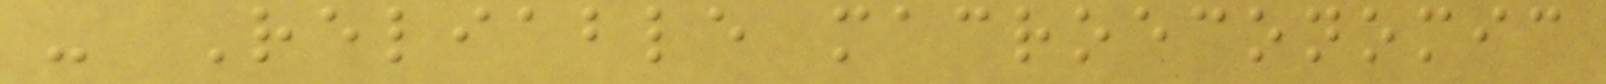- Reliable macroeconomic
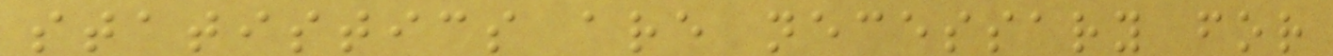statistics are necessary for
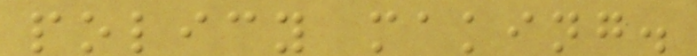policy making.
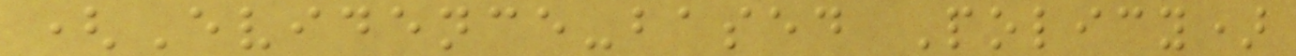(Evidence-based Policy)
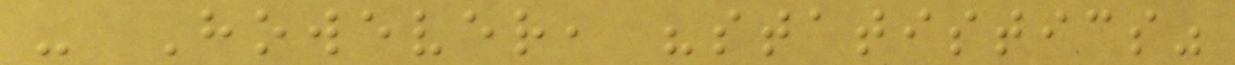- However, "statistics"
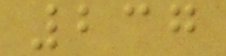237
